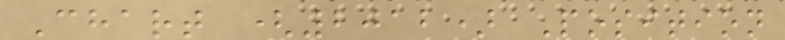Chart (2012) Position
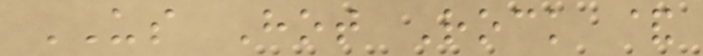US Hot Rock &
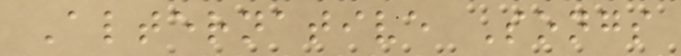Alternative Songs
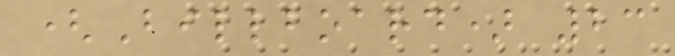(Billboard) 23
